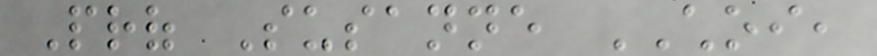Prof Susanne CHOI,
